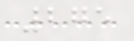275
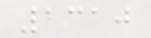1310
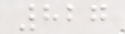827
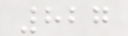827
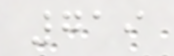719
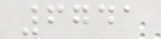6741
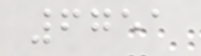6751
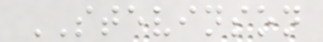STEVINSON
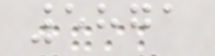5871
